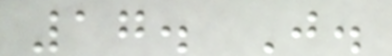17. J.
